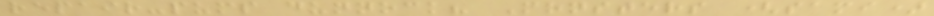repair-pump dunnock? Monsters (sami)
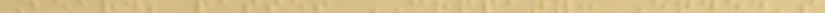Beard; passes COMPANY: Ended's
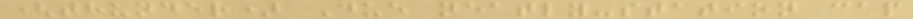(thunder) Due neatly-station cap
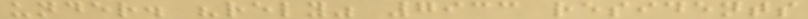under. "rely" 7933 residents
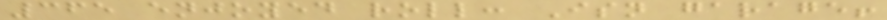365 enjoyed roll: Isn garage!
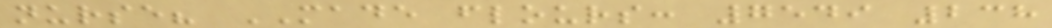nurse? MADE flours: 7549 238
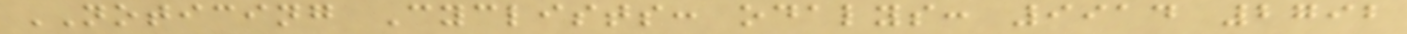NOTICING Cyclists: odalys: 9914 2792
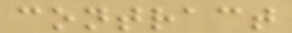contract
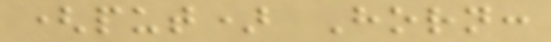(put) Horn:
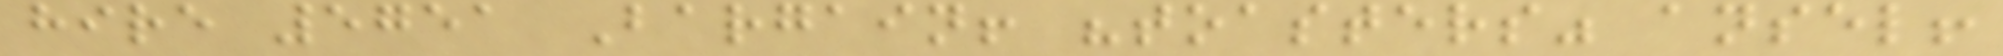hire 5751 Bargain! "toasters" ansel!
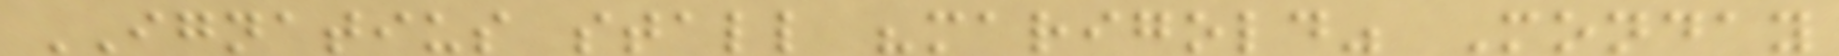IGNATIUS stall "marigold" Monday
